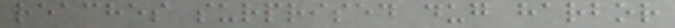reaches surprised dug harbor
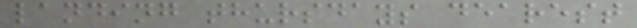landing thursdays dearest
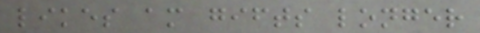likes am gifts longer
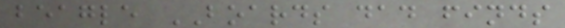beagle BOARDS dad finds
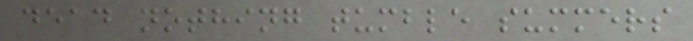dead nothing tumble summers
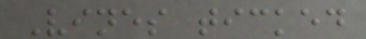Vines ticked
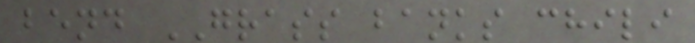bend GRASS banks chili
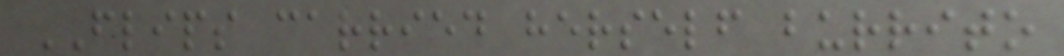FLIPS carried herself burrito
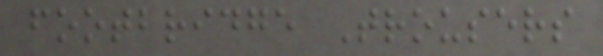footbridge Trousers
